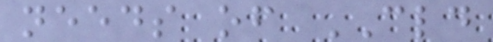needs of CLD
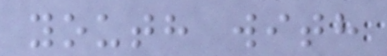youth with
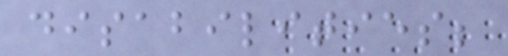disabilities;
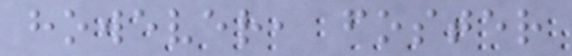however, foster
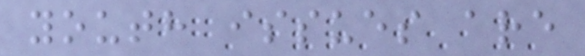youth issues are
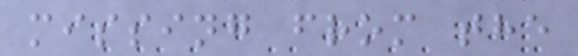missing from the
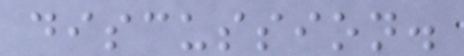discussion.
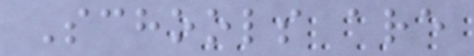Schools are
